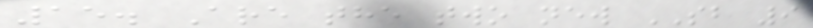15. Are the two new SB 9
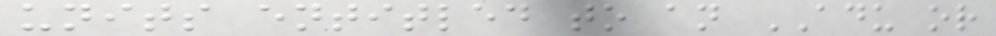units entitled to an ADU or
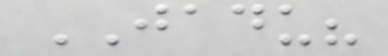JADU?
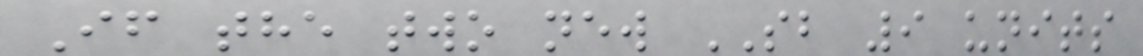If the two new SB 9 units
